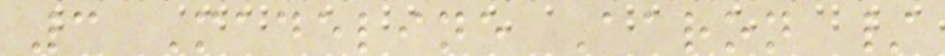3 Madeline Aaron /
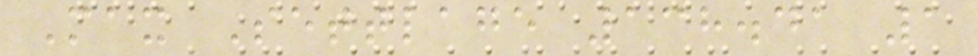Max Settlage 138.41 1
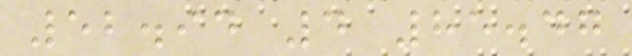52.94 4 85.47
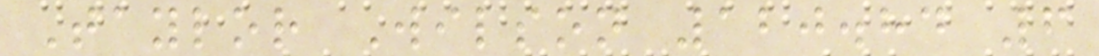Taylor Wilson 120.84 6
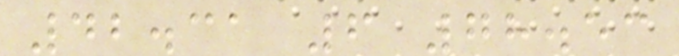42.31 6 78.53
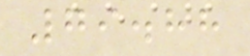79.88
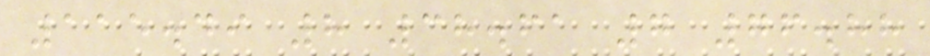115.49 8 38.61 7 76.88
